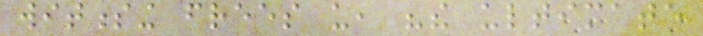witnessing frees us, "the ultimate
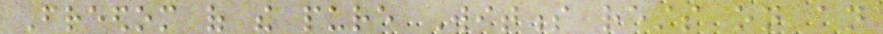Freedom of the pure Witness rests on an
